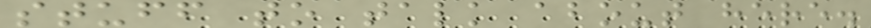stuff to talk about here.
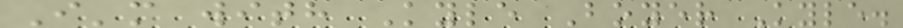I'm with Kyle Boyer Kyle.
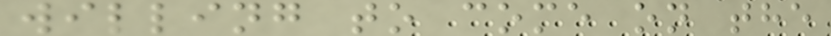willing to come on the
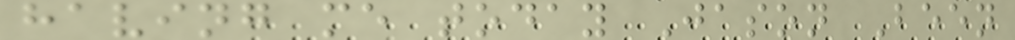having me today Jason Been
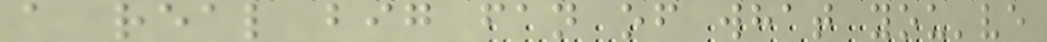a real big fan of what you've
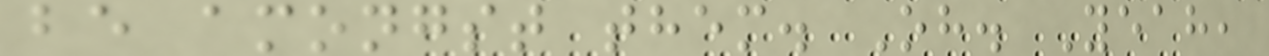be amongst them. Oh. Yeah,
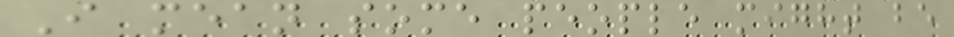I mean some people might be
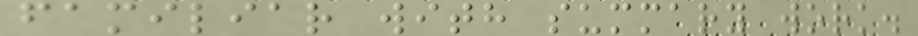familiar with summary work.
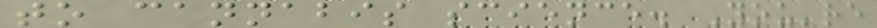to cannabis science. You're
